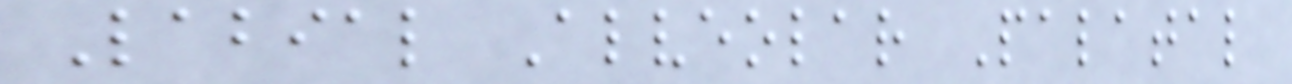Labial Alveolar Palatal
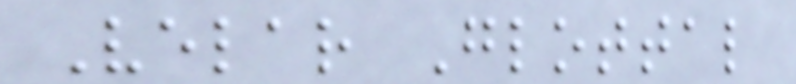Velar Glottal
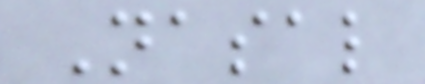Nasal
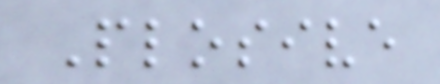Plosive
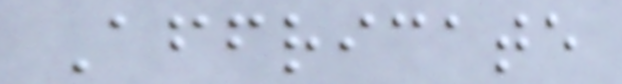Affricate
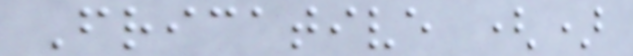Fricative ()
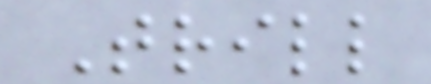Trill
